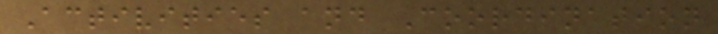Activities and Coordination
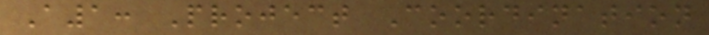A1: Project Coordination
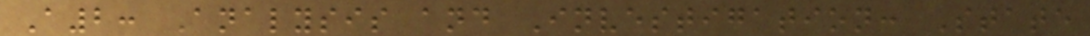A2: Analysis and Investigation: State
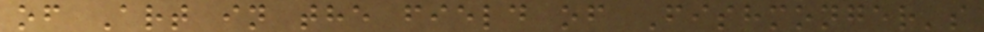of Art in the field of Fishmonger's
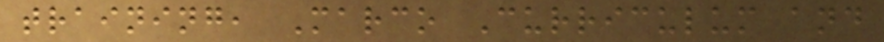training, Marco Curriculum and
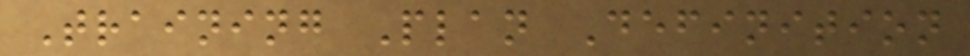Training Plan Definition
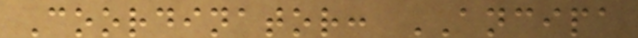Coordinator: ANCIPA
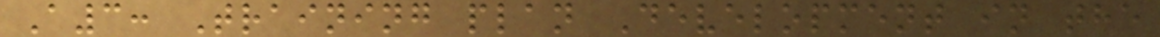A3: Training plan Development in the
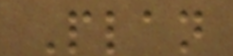Plan
